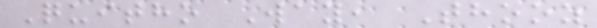Quitho Way, Thooz
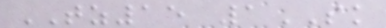TZ15 1SK
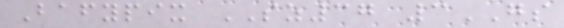Bafypix SZ37 3GS
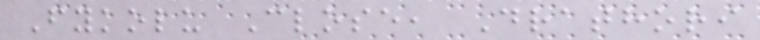Fykolu Close, Drathori
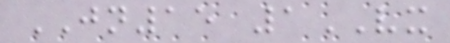JN15 1VX
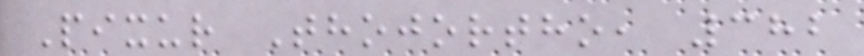Pixur Thojortho, 382
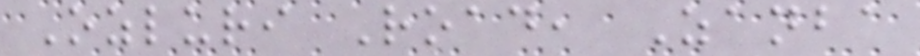Ozluri Road, Zanba
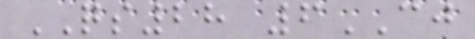QS28 6CJ
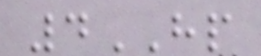4HP
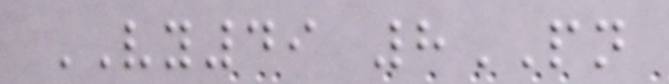VY49 8PN
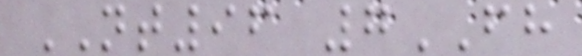NT96 7FH
